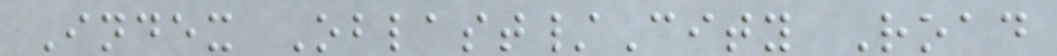Index Oblast/City Road
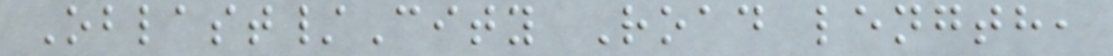Oblast/City Road length,
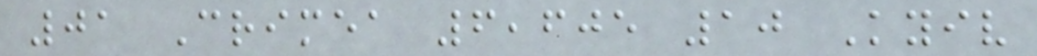01 Crimea 6,605 10 Kyiv
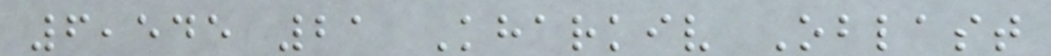6,545 21 Kharkiv Oblast
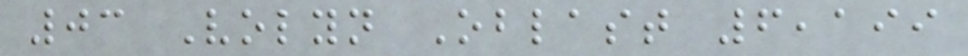03 Volyn Oblast 6,199
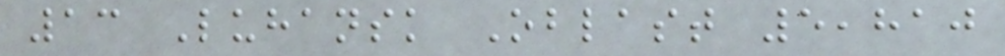13 Luhansk Oblast 5,810
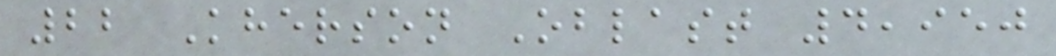22 Kherson Oblast 4,950
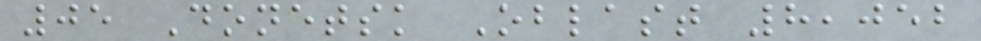05 Donetsk Oblast 8,052
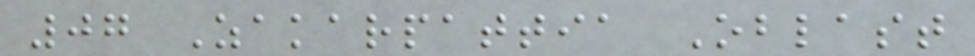07 Zakarpattia Oblast
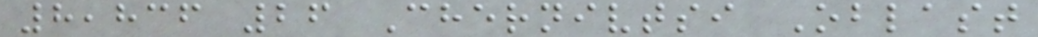8,836 26 Chernivtsi Oblast
